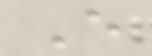E
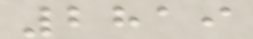2819
